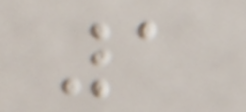1
